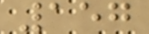157
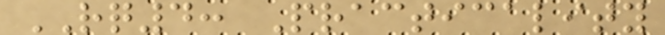RQ4: Practicality
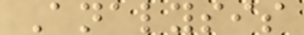Analysis
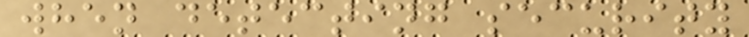when detecting security
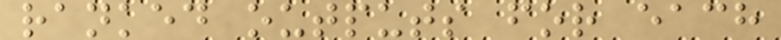ranked outputs for each
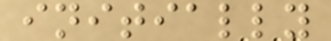initially
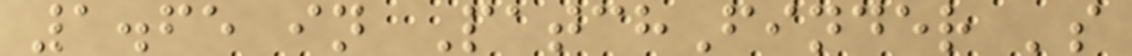1.65 in PatchFinder 's
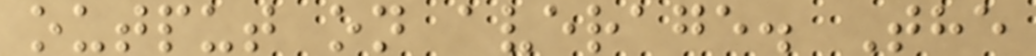output on average. The
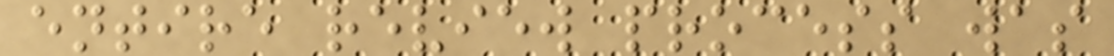entire review process was
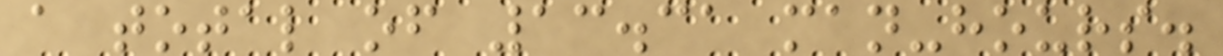a total of 13.31 man-hours.
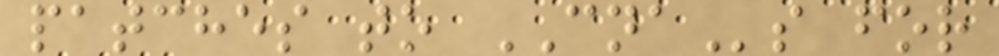patches to CNAs for
